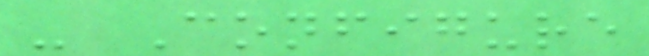- Configure
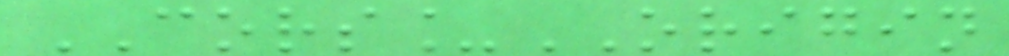CORS_ORIGIN
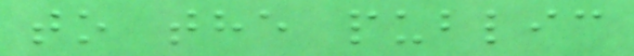to the public
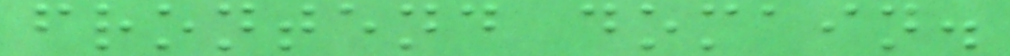frontend domain.
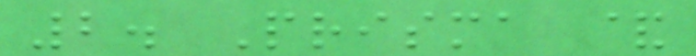2. Prisma &
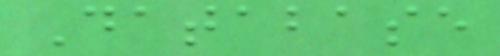Database
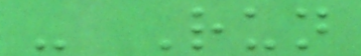- Run
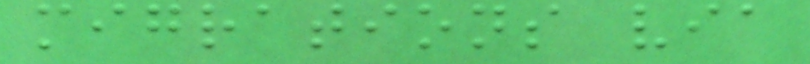migrations via
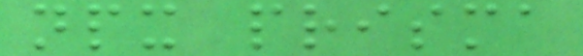npx prisma
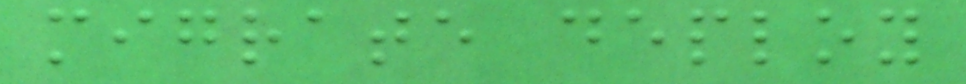migrate deploy
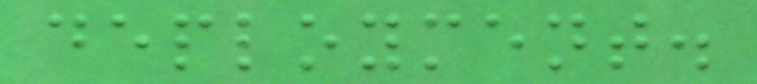deployment.
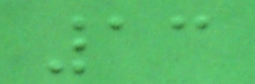13
